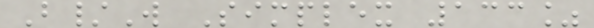B/W Simplex 133%
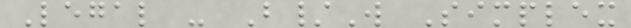Legal - B/W Simplex
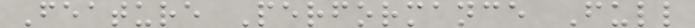Feature Performance Full
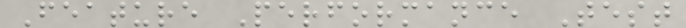Feature Performance Test
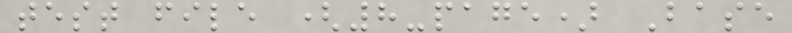test file (8-page) Base
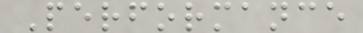Performance
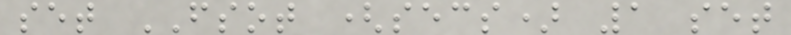set FSOT (secs) 1 set
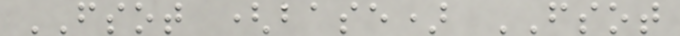FSOT (base) FSOT
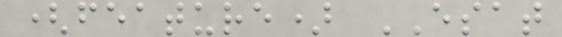(feature) ESAT
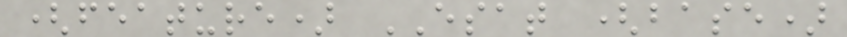(feature) ESAT (base)
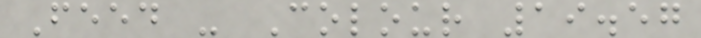Feed - Colour 19.57
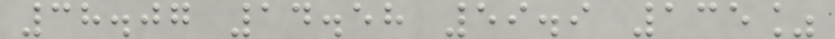38.07 14.58 59.9 135%
